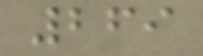269
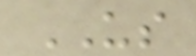US
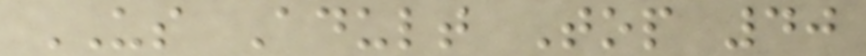US Adult Top 40
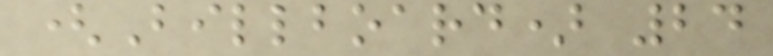(Billboard) 24
